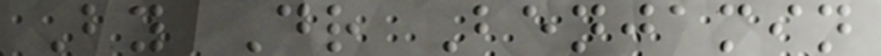By Dr Benjamin
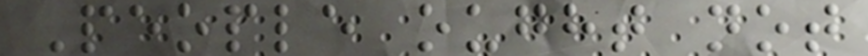People ought not
